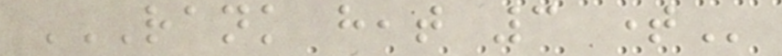RANK HEAT 3 TIME
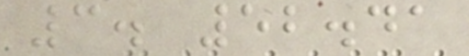3. 52.41
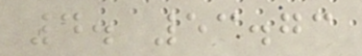4. 53.73
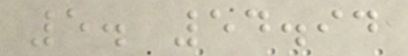5. 54.94
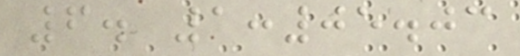6. 1:05.03
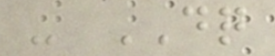- DQ
